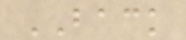BACK
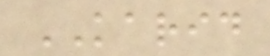KARID
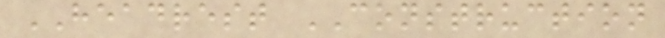HEADREST CONSTRUCTION
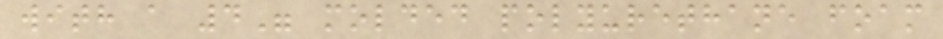with a 4" molded polyurethane foam
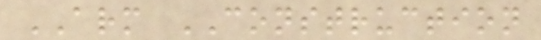ARM CONSTRUCTION
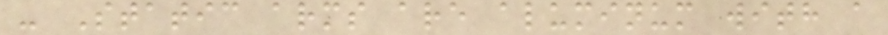- Static arms are aluminum with a
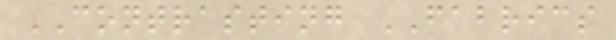CONTRASTING FABRICS
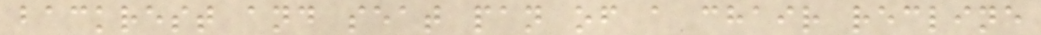backrest and seat pan of a chair recline
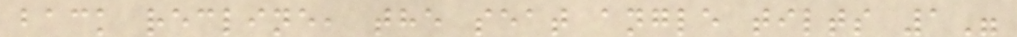back recline, the seat angle tilts 1"
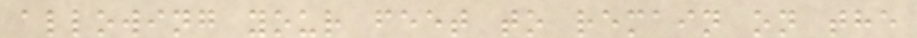allowing your feet to remain on the
